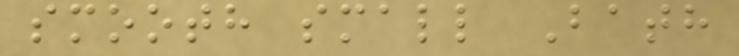smooth small Bath
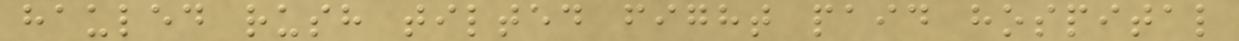hauled rush tilted fight paid hospital
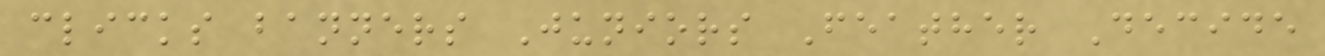clicks banners Juniors Feather Decide
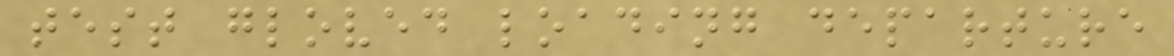test gloved loading departure
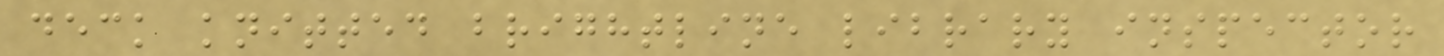deck knitted brightline library inspector
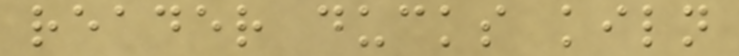reader ducks kiln
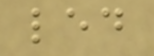led
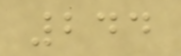244
